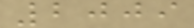2009
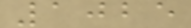1025
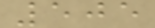505
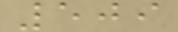509
